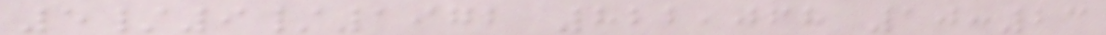5/9/1972 822,068 10:23
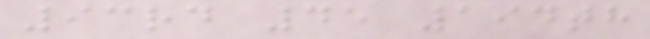93rd 45 194th
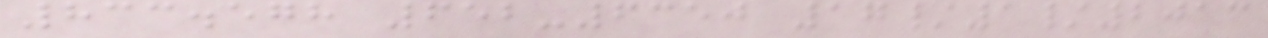833.578 652-6350 17/1/2013
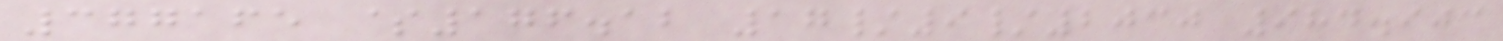377165 $176.12 17/9/2030 984.903
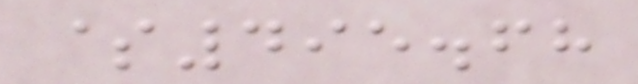$495.68
